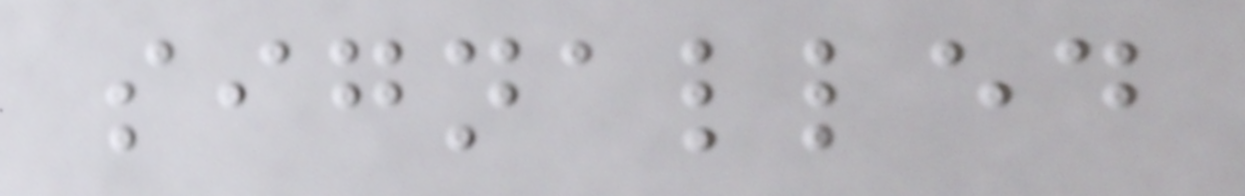signalled
